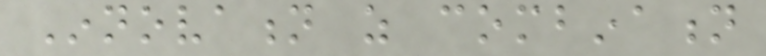Innovation as combination
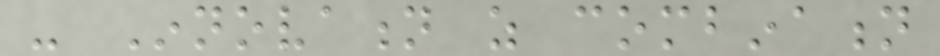- Innovation as combination
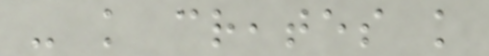- knowledge creates knowledge
